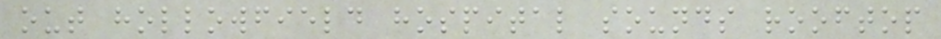out hollowfield hospital sounds rooftop
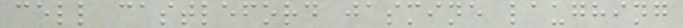cell castleford jasmine laughing
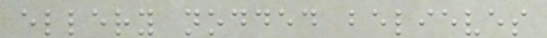ellery nodded believes
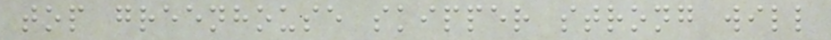top greenhouse skipper strong will
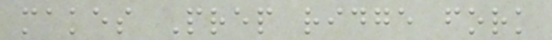makes Prep ridge fork
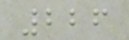226
